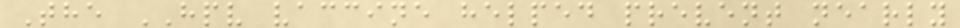The HPV vaccine helped prevent nearly
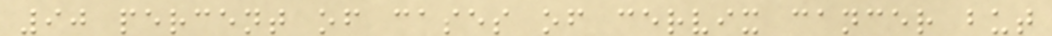90 percent of cases of cervix cancer but
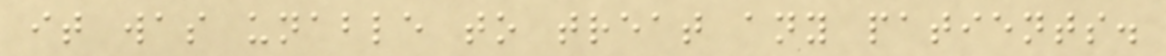it was unable to treat any patients.
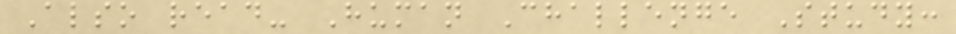Also read- Human Challenge Study:
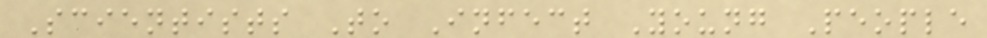Scientists To Infect Young People
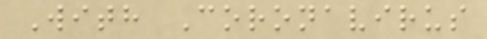With Coronavirus
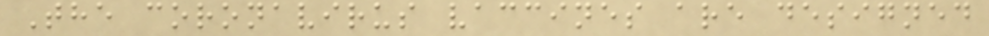The coronavirus vaccines are designed
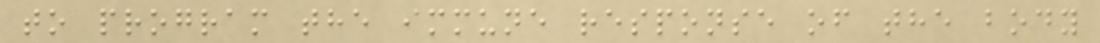to program the immune response of the body
